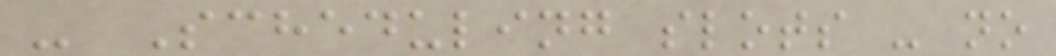- Scheduling slots - no
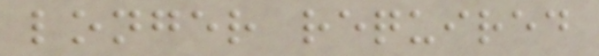longer required
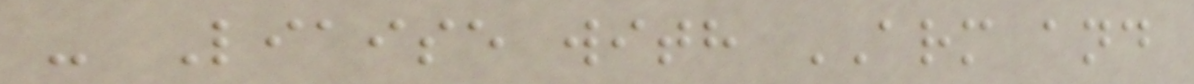- Liaise with ARM and
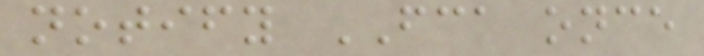notify FCA once
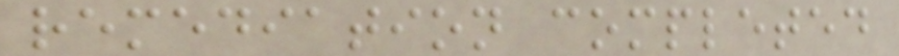remediation completed
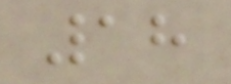18
